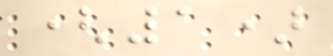(1)
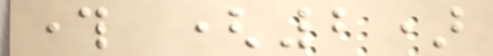through (2)
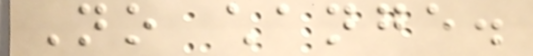No change.
